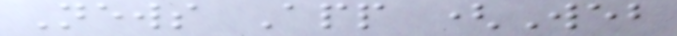News App (Web
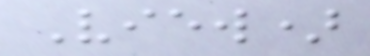View)
